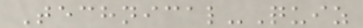Technical-Quiz
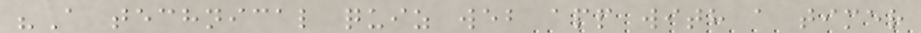"A technical quiz web app with a timer
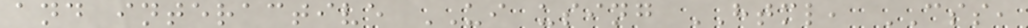and interactive UI using HTML, CSS,
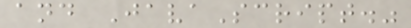and JavaScript."
